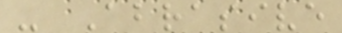- Abrasive
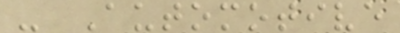- Automotive
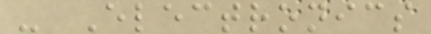- Electronics
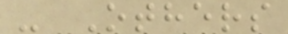- Others
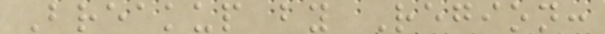Breakup by Region:
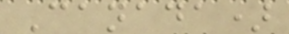Canada)
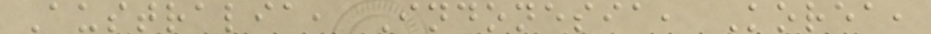Australia, Indonesia, Korea,
